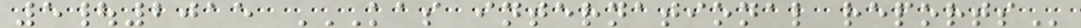5|2015 KAS INTERNATIONAL REPORTS
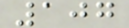107
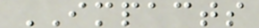IMPACTS
